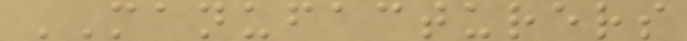MANUFACTURERS
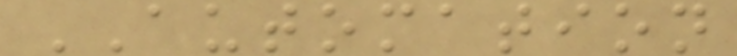AUTOMATION
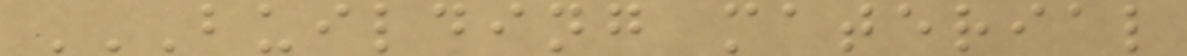BUILDING MATERIAL
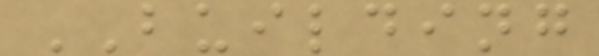BUILDING
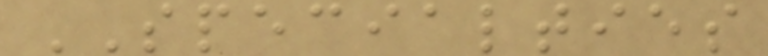SPECIALTIES
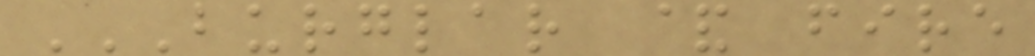BURGLAR & FIRE
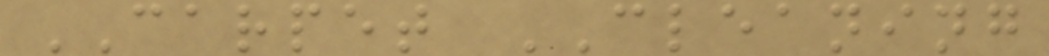CARPET CLEANING
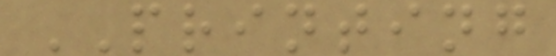PRINTING
